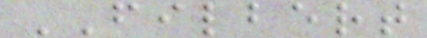FILBERT
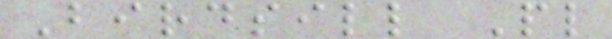Birdsill Pl
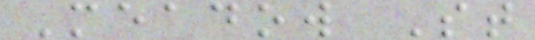Meadow St
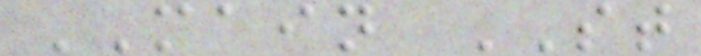MAIN ST
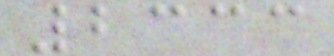2333
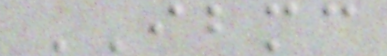IBMC
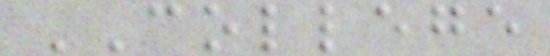COLLEGE
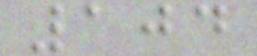104
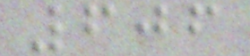606
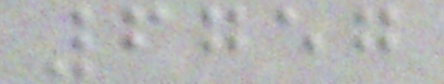6757
